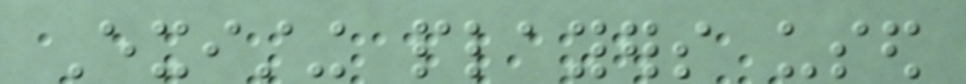Existing players used
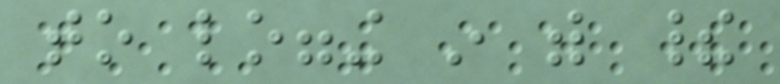to logging in with their
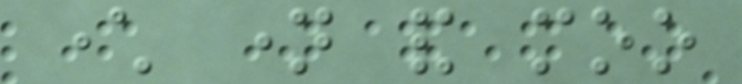character name and moo
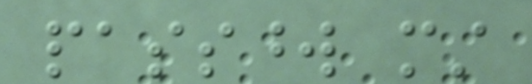password must
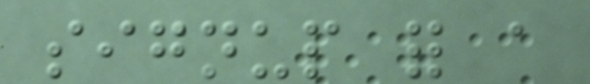signup for a
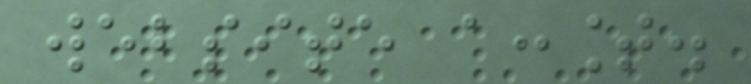website account.
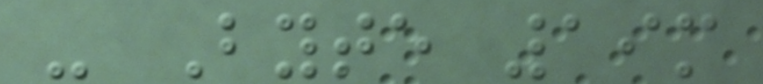- Byte 19m
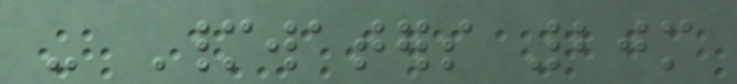- Manywaters 20m
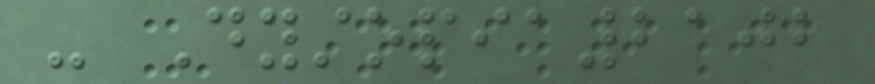- Dystopia2102
